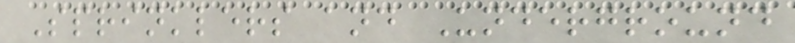Sprinklers and Underground
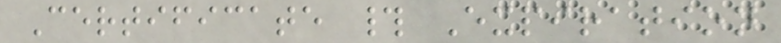Certificate # Expiration
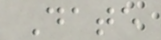Date
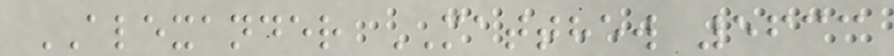ALEXANDER MATTHEW 5633
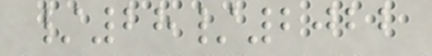/28/2022
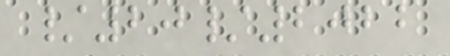/20/2022
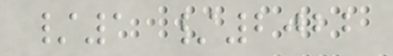/1 /2022
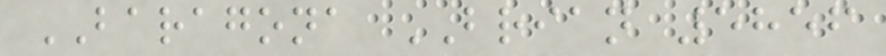BARAGONA BRIAN 5856
